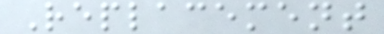Replacement
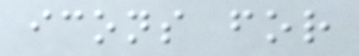icons for
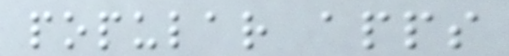popular apps
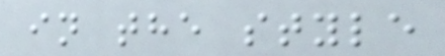in the style
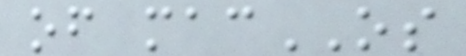of macOS
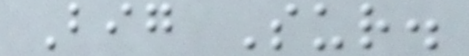Big Sur.
